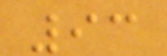93
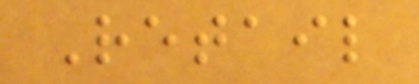Retail
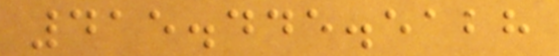415.445.5128
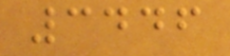3446
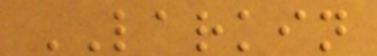LARKIN
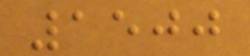1500
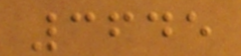3645
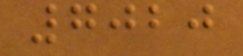7020
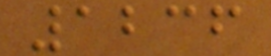1236
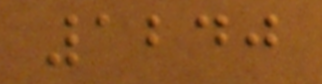1240
